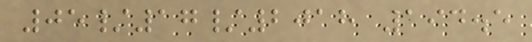05/17/2018 194.5
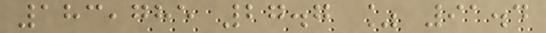183,785 27.7 % 91.4
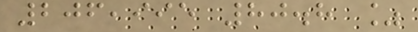206,995 80.8 %
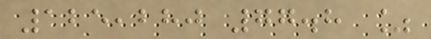125,280 77.8 %
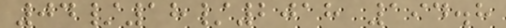04/18/2018 194.8
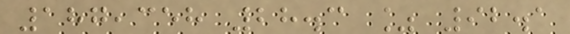187,358 28.3 % 92.1
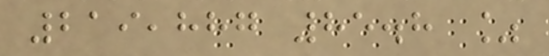219,887 85.8 %
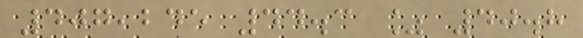407,245 44.3 % 40.8
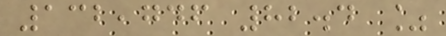132,746 82.4 %
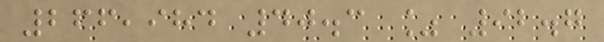266,984 40.3 % 92.7
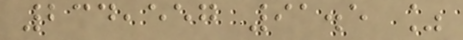234,557 91.5 %
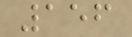156
